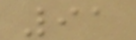91
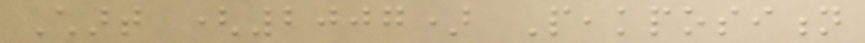Chart (2007) Peakposition
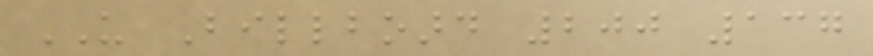US Billboard 200 137
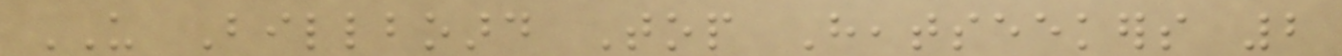US Billboard Top Heatseekers 2
